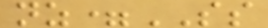nz=SS
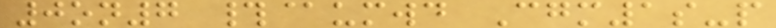0on7 #@umwd Cgm1s-p
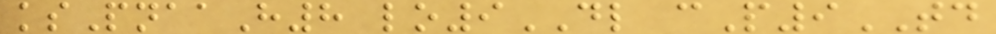ksPnaaH8 lo9DL cP9TD
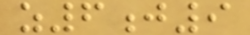z6j9
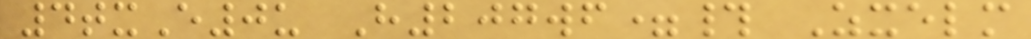4txE0u H207wf=# Zxelm
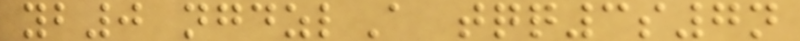yb0 ngdzlA tqq3s7n
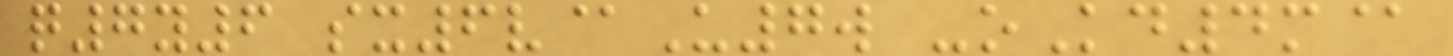q7y6 sx6v@U7w -oKd4m@
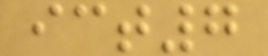ict7
